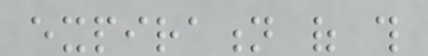expiration of this
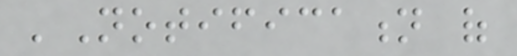'Notification of
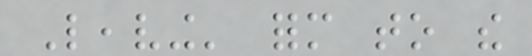Leaving' form to the
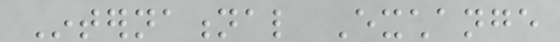International Exchange
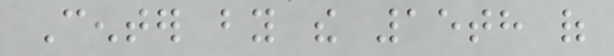Center by the 15th of
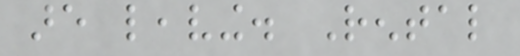are leaving. Rental
